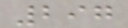297
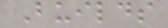Builds
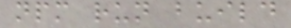npm run build
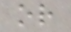or
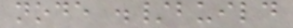node ./build
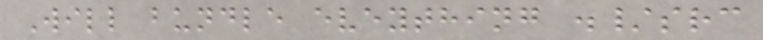Will bundle eveything ./src
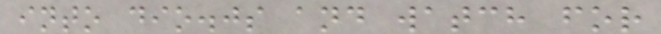into dio.js and watch for
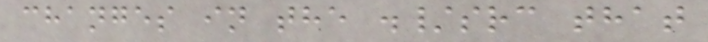changes in the ./src that
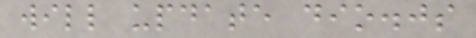will update dio.js
